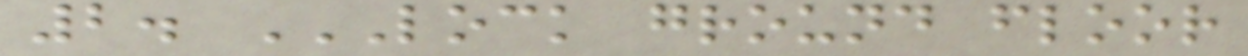2. LOCK GROUND FLOOR
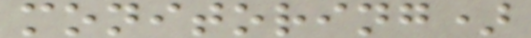monitoring)
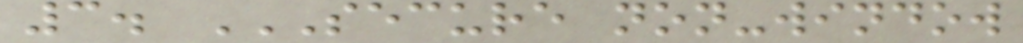3. SECURE NON-WINDOW
